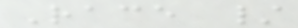Race /
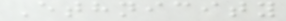Ethnicity
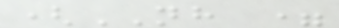(NH =
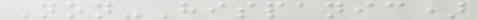Non-Hispanic)
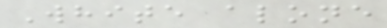White alone
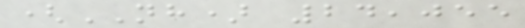(NH) 24,055
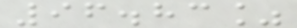96.83%
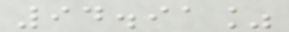94.91%
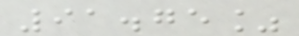91.75%
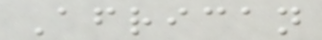African
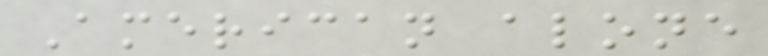American alone
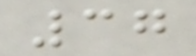37
